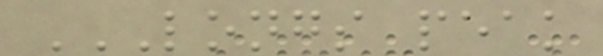LONGS PEAK
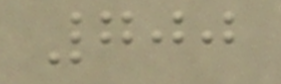700
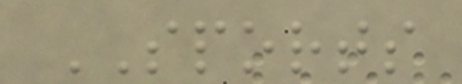SPORTS
